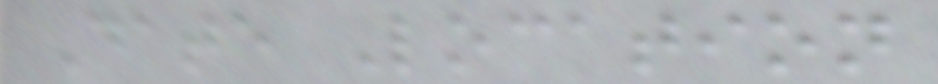Date Location
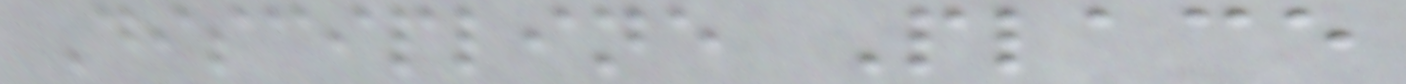Discipline Place
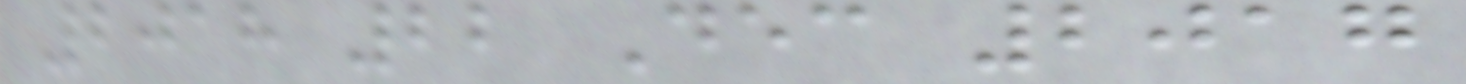2018 22 Dec 2017
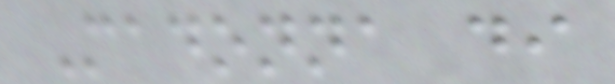Madonna di
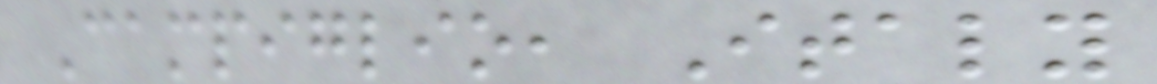Campiglio, Italy
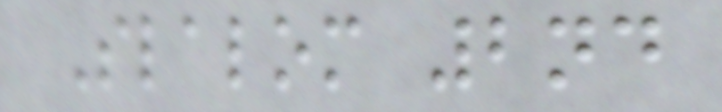Slalom 2nd
